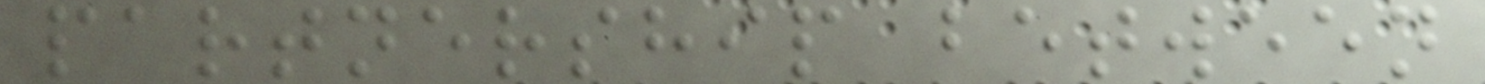partnership between
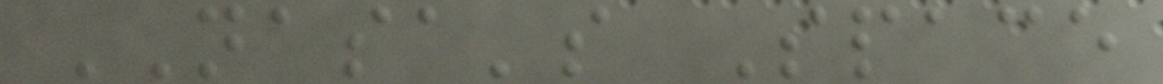NASA's Space
